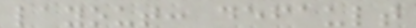layout: default
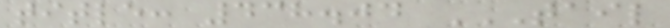title: 438.04 TAIL
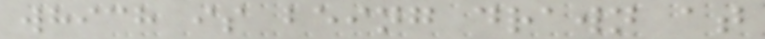which is being drawn at
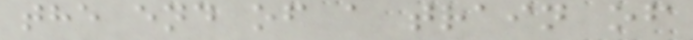the end of a train of
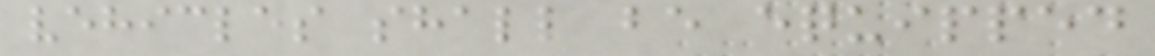vehicles shall be equipped
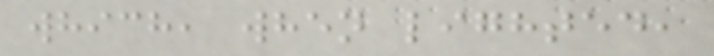which, when lighted,
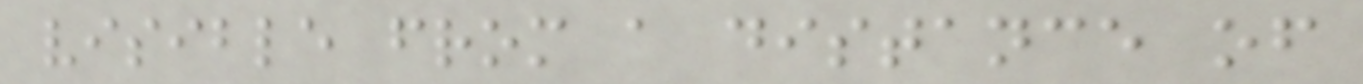visible from a distance of
